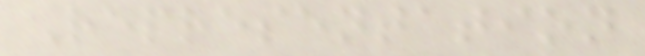Representation
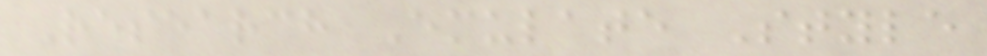Research Emulate Style
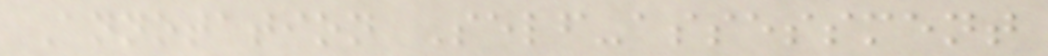Annotation Self-assessment
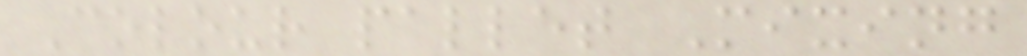Colour pallet Mixing
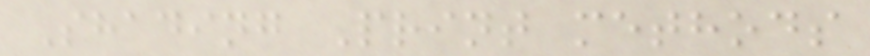Shading Print methods
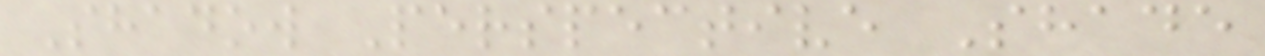Shadow Perspective Shade
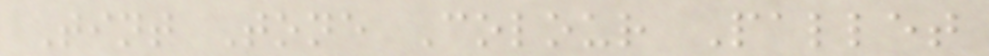Tint Tone Colour Pallet
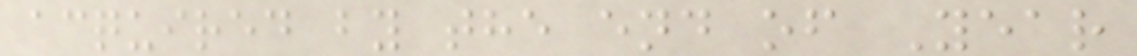acquired by the end of Year
